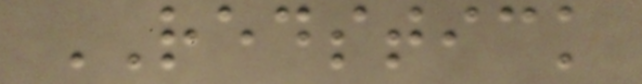REDSTICK
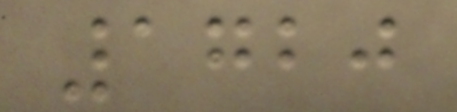1720
